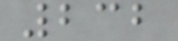232
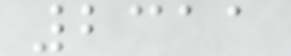2311
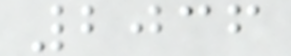2036
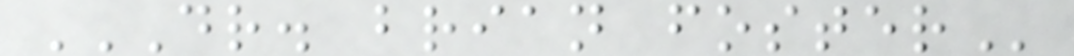DR. BRIAN FOSTER
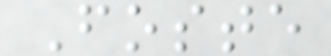Foste
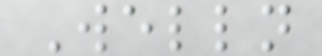Welln
